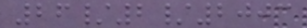26/2/2003
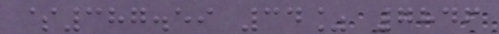$387.59 34% 7846
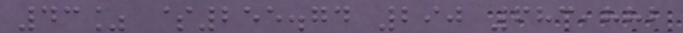43% $255.74 290 683,882
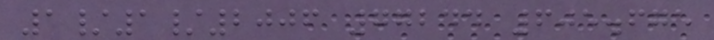1/1/2006 77244 605.675
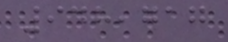948,717
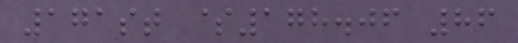171st $178.06 86
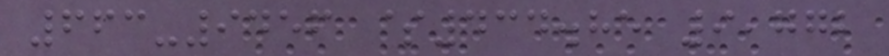663-9456 $434.85 9,772
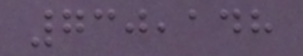730,148
